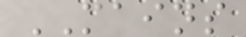MAINS
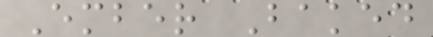Ember Baked
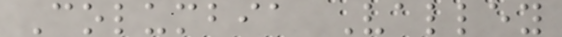Columbia Valley
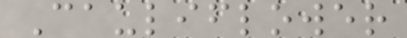Cauliflower
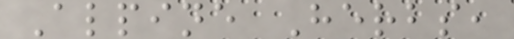Alpine Herbs,
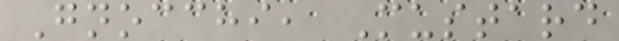Gnocchi, Mustard
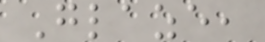Glaze,
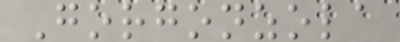Gorgonzola
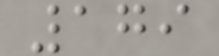179
